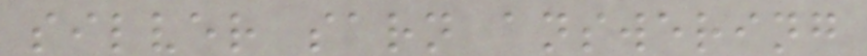silver sarn answering
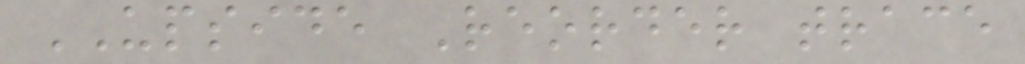UPSIDE Reorder trace
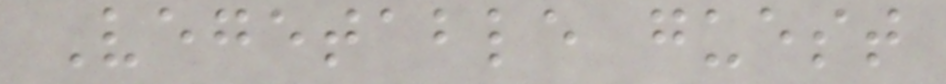Vegetable guest
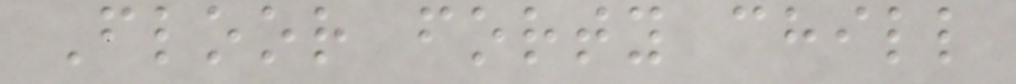Floor forty chill
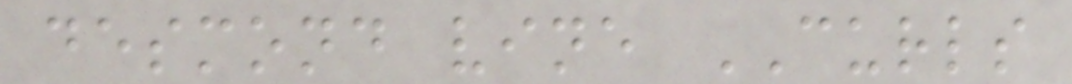desmond vine CURLS
